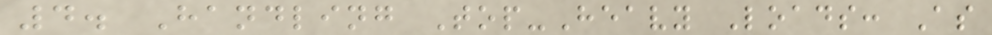4. Handling Top-Heavy Loads: As
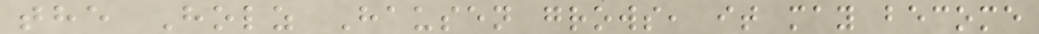the Holz Hausen grows, it may become
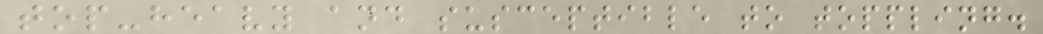top-heavy and susceptible to toppling.
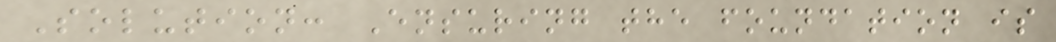Solution: Ensuring the foundation is
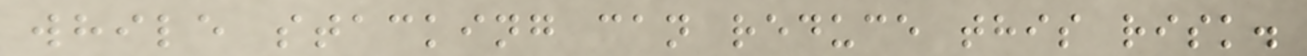while stacking can reduce this risk.
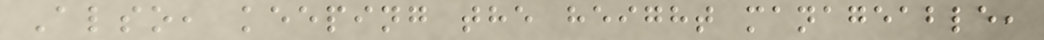Also, keeping the height manageable,
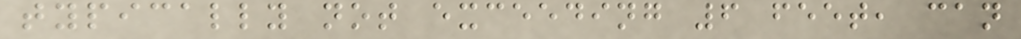typically not exceeding 6 feet, can
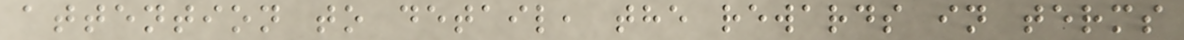attention to detail, the rewards in terms
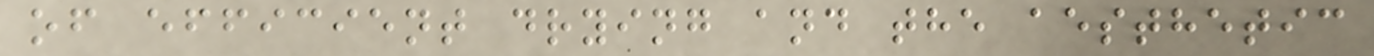of efficient drying and the aesthetic
